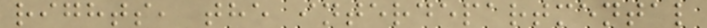rights, the interdepartmental
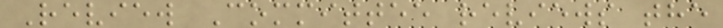Review Committee reviews the
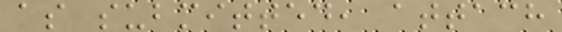as submitted, attach
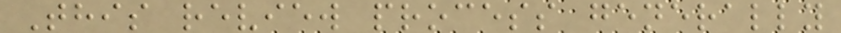This review process generally
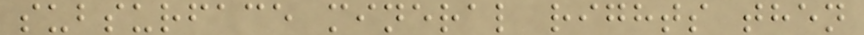subsurface mineral rights then
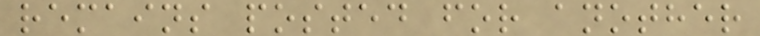remains posted for another
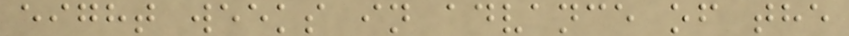eight weeks in advance of the
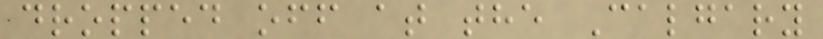dropped off at the Calgary
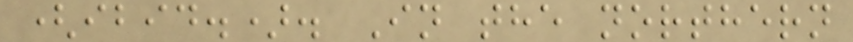(ibid.). In the northern
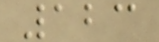123
